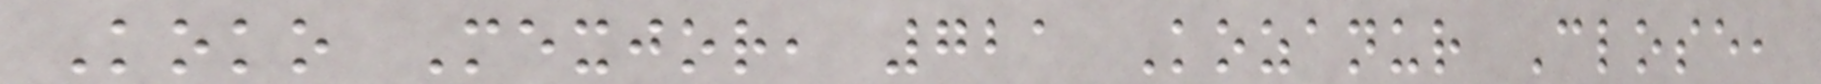Koko Mexjor, 721 Kozanur Close,
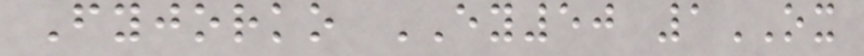Fyjorko EY50 1OX
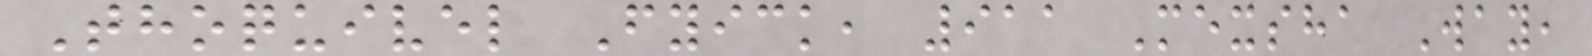Thoquivel Fyick, 911 Mexsha Way,
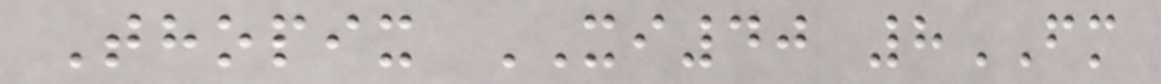Thopix XI40 8FM
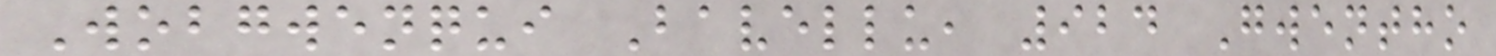Wobgwenqui Bavellu, 924 Gwentho
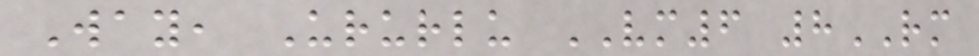Way, Ururlu VM6 8RM
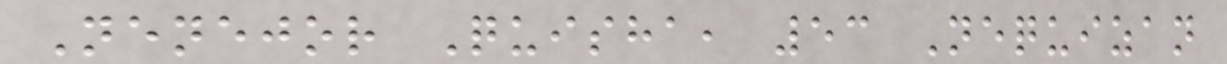Nenejor Quisha, 53 Nequizan
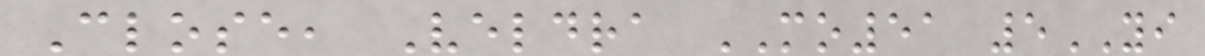Close, Veldra MO51 5YI
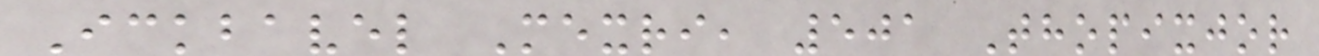Ickbavel Mexri, 501 Thopixjor
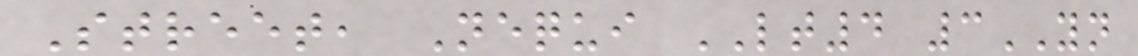Street, Nequi LT4 3YN
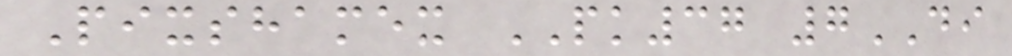Pixshamex PK37 7DI
